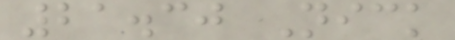21.30 Nick
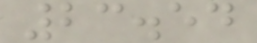23.54
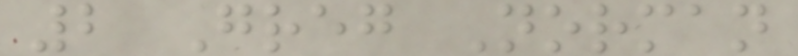2 Greg Norman
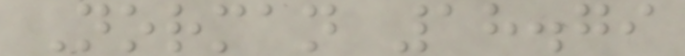Norman 18.79
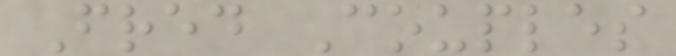Fred Couples
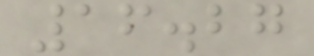16.27
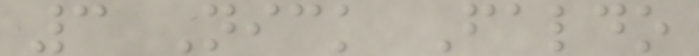3 Nick Faldo
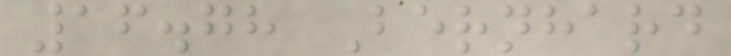16.78 Bernhard
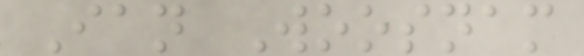Ian Woosnam
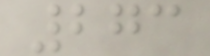273
